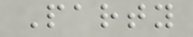Party
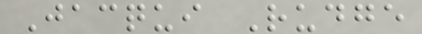Jacqui Rudge
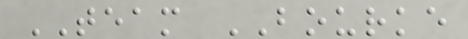TEAM BOURKE
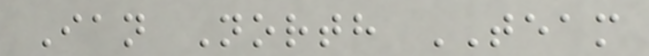Ian North TEAM
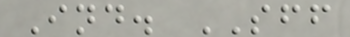Ind. SFF
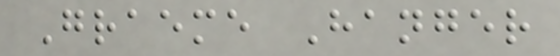Graeme Hanger
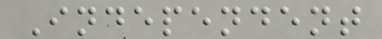Independent
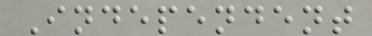Independent
